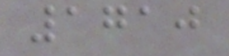1710
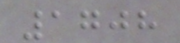1708
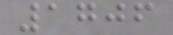1706
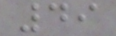49
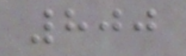800
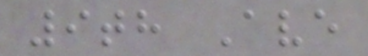9th Ave
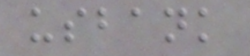usbank
